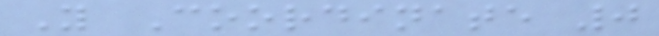Y Coordinate 0
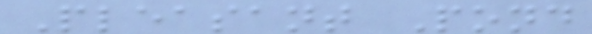Pleasant Pond
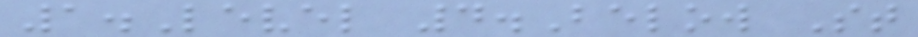1.Level 4.Below St
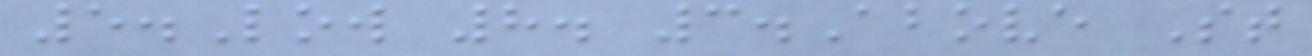5.Low 8. 3.Above St
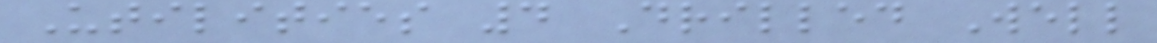Utilities 4 Drilled Well
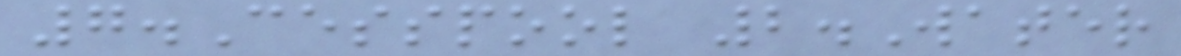7.Cesspool 2.Water
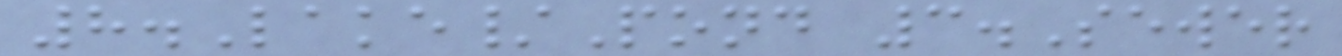8.Lake/Pond 3.Sewer
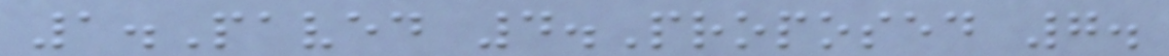1.Paved 4.Proposed 7.
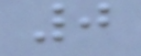0
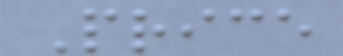Price
